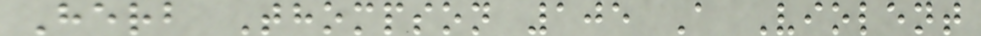Herb Thompson 105 A Violent
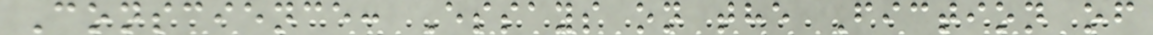Conscience: Essays on the Fiction of
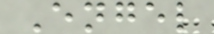Engel
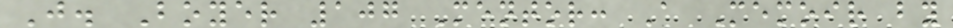J. Boyer 107 Mentor: A Memoir by
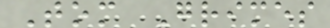Tom Grimes
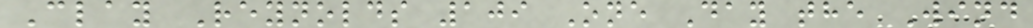Clay Reynolds 109 One Day the Wind
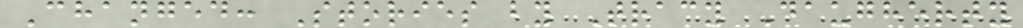Changed: Stories by Tracy Daugherty
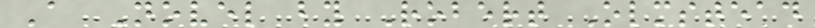A Novel by Robert Olmstead
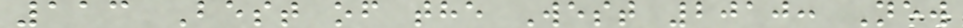113 Best of the West 2010: New
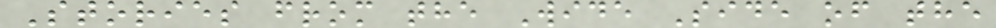Stories from the Wide Side of the
